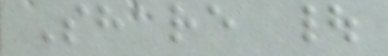Share |
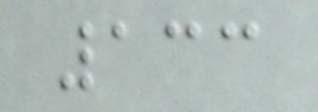133
